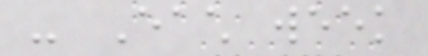- Each week
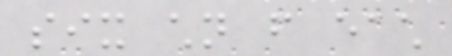six children from each
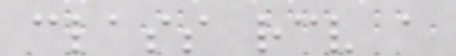class receive a
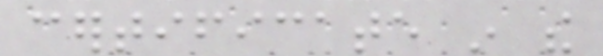certificate in the
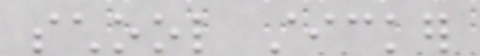school sticker
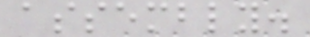assembly.
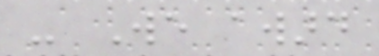- We award
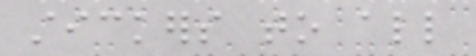stickers to all
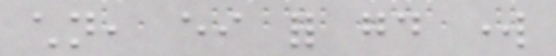children, either for good work
